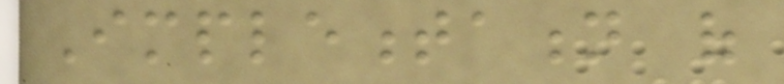Implementation of
